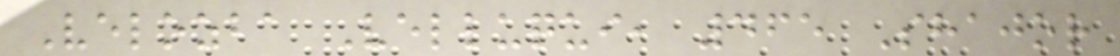Velozba Velluqui, 465 Shajor
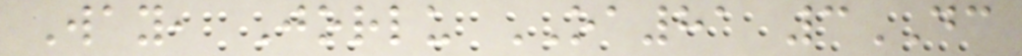Way, Jorlu OA81 3DC
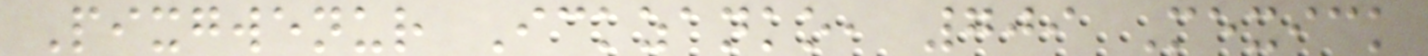Pixgwenur Ickzanko, 709 Mexick
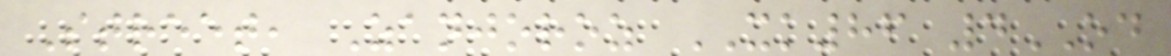Street, Zanjoroz XK86 4OD
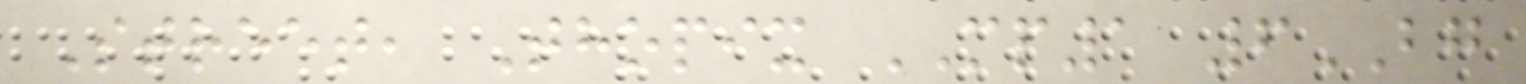Street, Thopix MP1 6BG
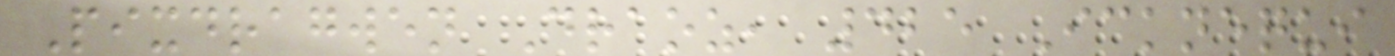Pixdragwen Draoz, 425 Icknequi
